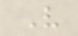V
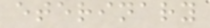eterinary
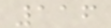116
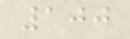100
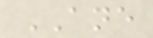ANE
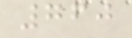760
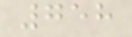758
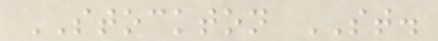STOCKTON ST.
